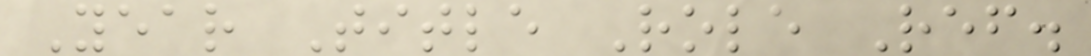Year Title Role Ref.
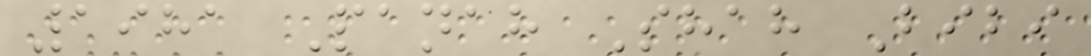1981 Panah Shah Bibi
